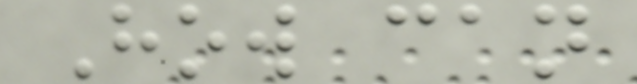How can
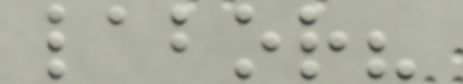labor?
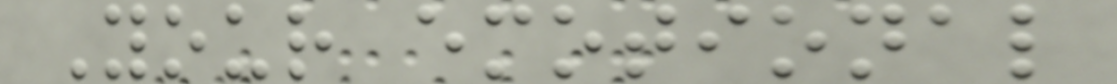Your emotional
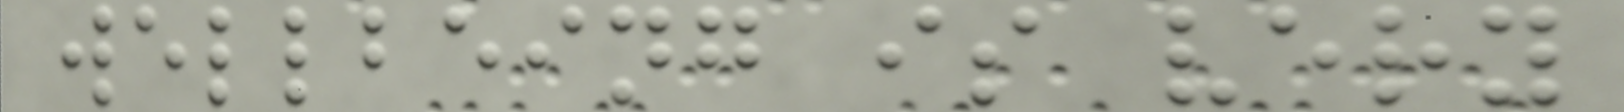wellbeing is very
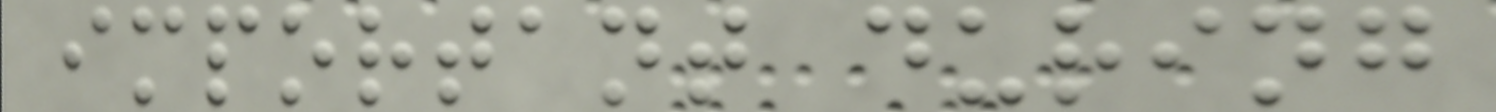important during
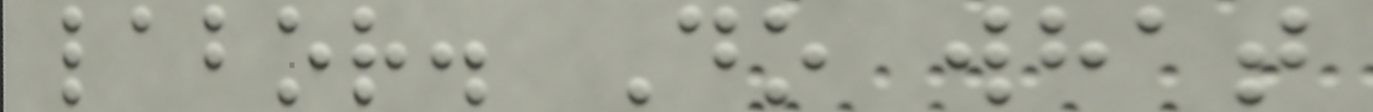labor. Do what
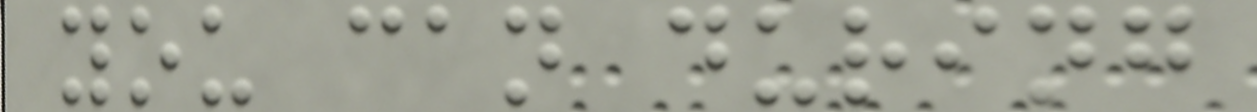you can during
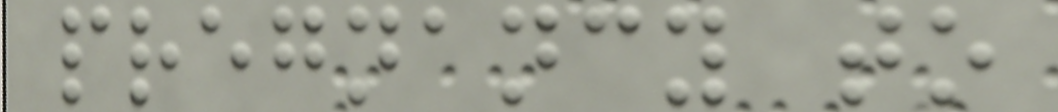pregnancy to
